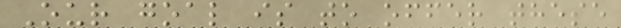Our goal is to offer these
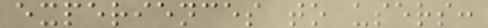experiences to users:
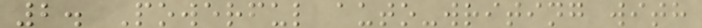2. Powerful auto-writing with
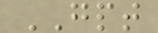GPT
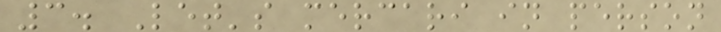3. Let's mercari in person
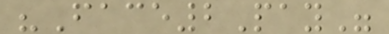"Face2Pay"
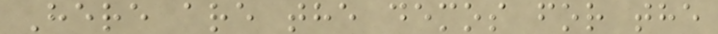Here are the demos for the
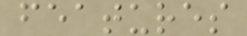features
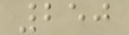250
